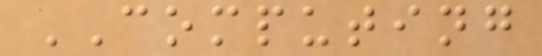COMPUTING
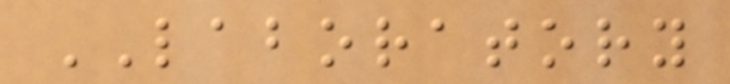LABORATORY
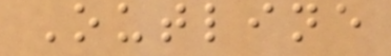Outline
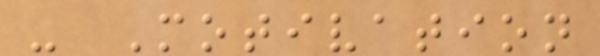- Motivation
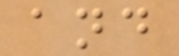and
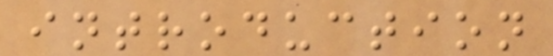introduction
